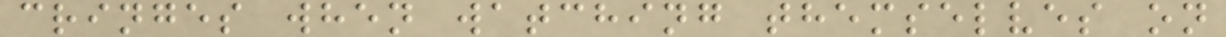cringes when watching themselves on
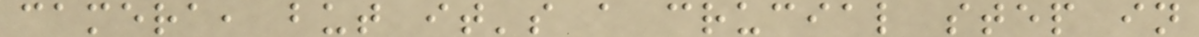camera, but it's a crucial step in
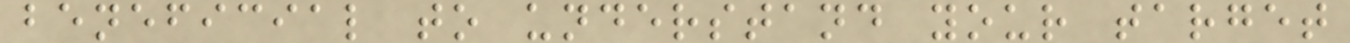beneficial to understand your target
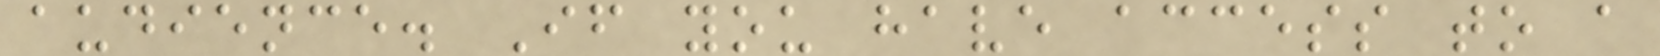audience. If you have access to a
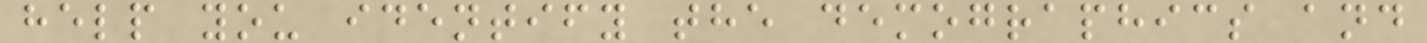help you identify the demographics and
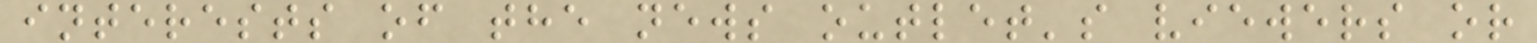interests of the news outlet's viewers or
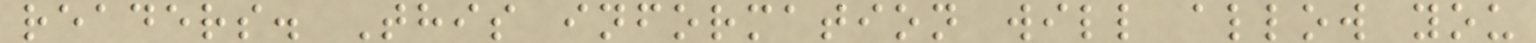readers. This information will allow you
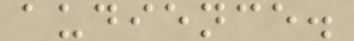audience.
